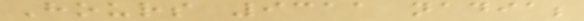Hours 9311 nadia;
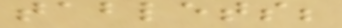tablets;
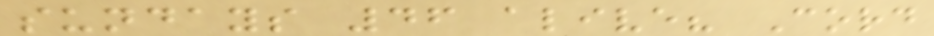sundays 46 alive? Cord
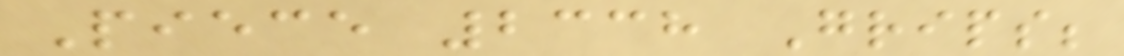Piece 2338 Grips;
